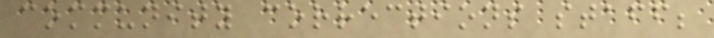community corrections staff;
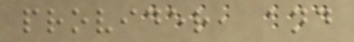provider, and
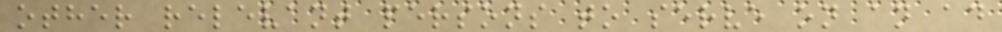other relevant persons to serve on an ad
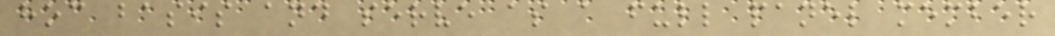hoc basis and serve as a full panel member
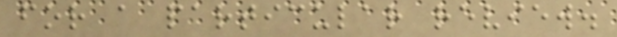for a particular review.
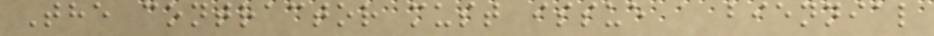The contractor must issue a biennial
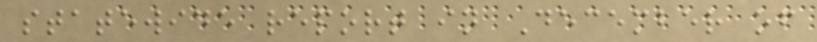statewide report in December of
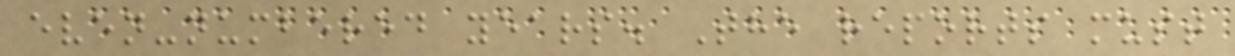even-numbered years. The reports must
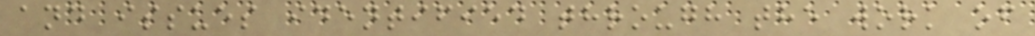and issues identified through the work of
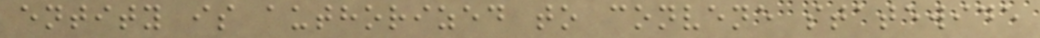entity is authorized to convene statewide
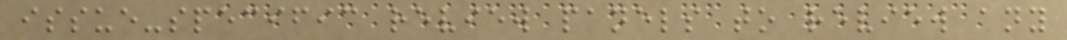issue-specific review panels to review any
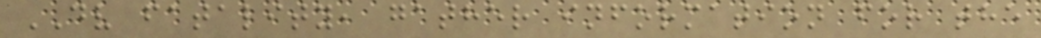DV fatality, gather information for the
